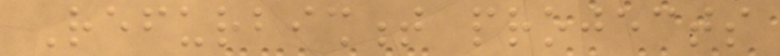Refurbishment projects
